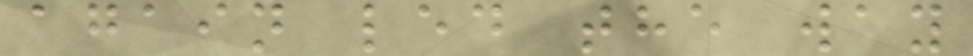again led the way
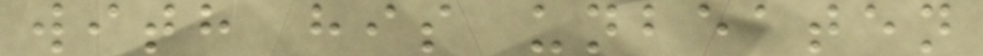with his unbeaten
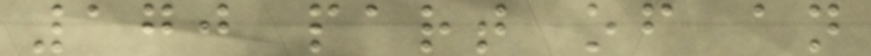170 part of an
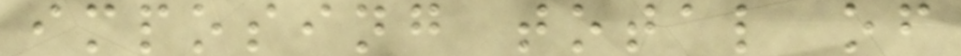imposing total of
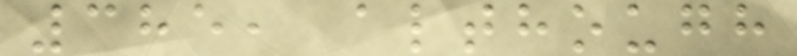385, although
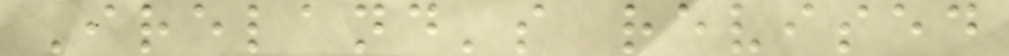Ireland's revised
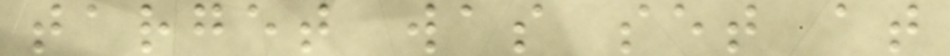target was set at
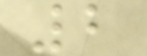2
